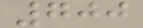700
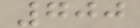700
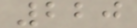220
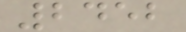2452
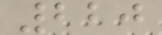220
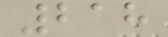218
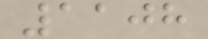1108
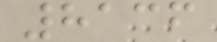8136
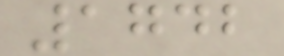1742
